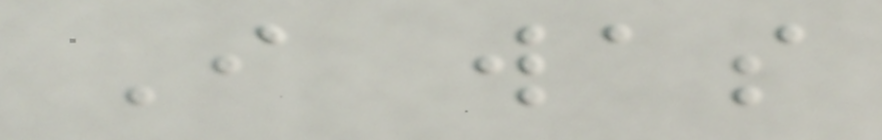I was
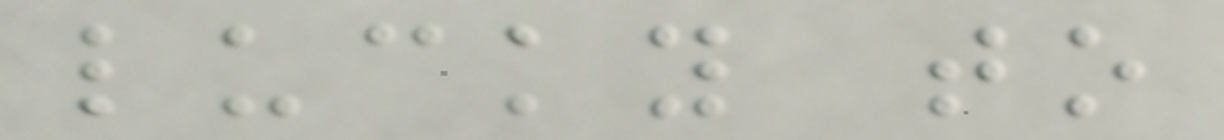lucky to
